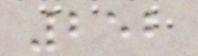252
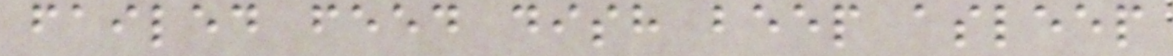failed feed dish beep asleep
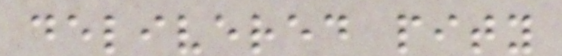delivered pity
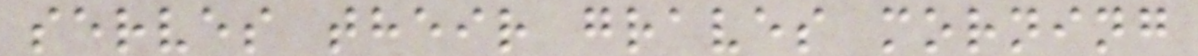serves their graves morning
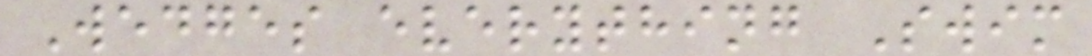Wedges everything Swim
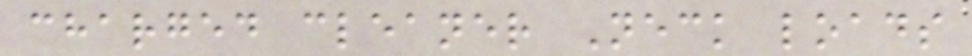charged cleaner Neck loads
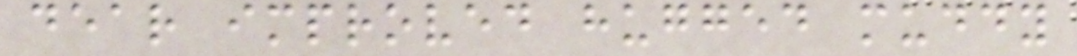dear improved hugged muddy
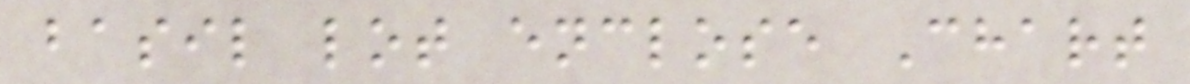basil lot enclose Chart
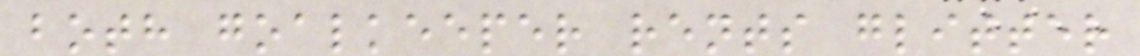both goalkeeper rents glitter
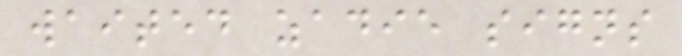waited zadie signs
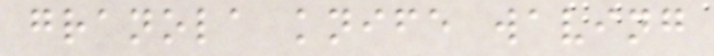granola knife waving
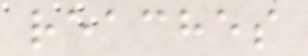reaches
